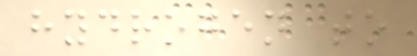hydrogen to
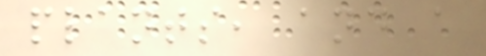plants, and a
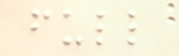full
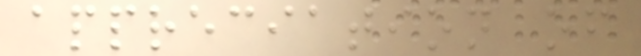appreciation of
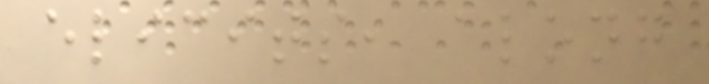elicits, along
